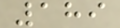189
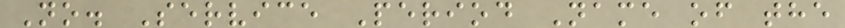No. Service Period Name of the
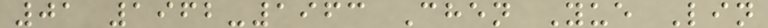01 1962-1963 Chen Yue Lin
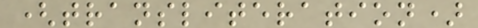(transliteration)
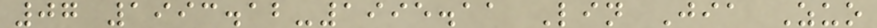07 1993.12-1995.11 Lin Jia Zuo
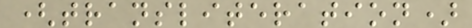(transliteration)
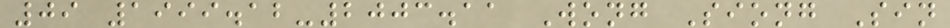09 1999.12-2003.11 Wong Siong Sin
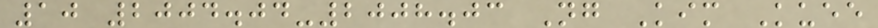10 2004.04-2008.03 Ng Kim Kuee
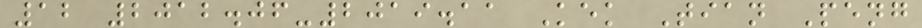12 2012.06-2019.11 Kek Tian Peng
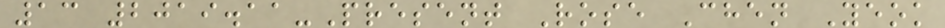13 2019.11-Present Rose Chen Yeok
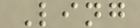Ling
